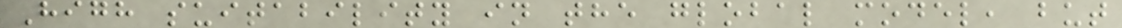High suitability in the global model, but
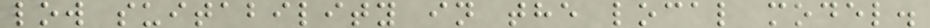low suitability in the local model.
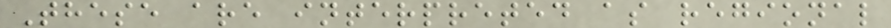These are interpreted as regional
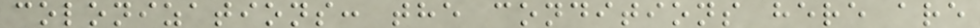colonizations: the conditions here are
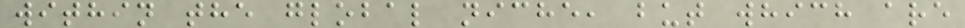within the global niche, but which are
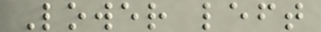Lower left
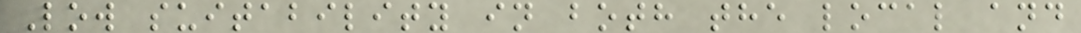Low suitability in both the local and
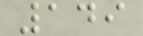149
